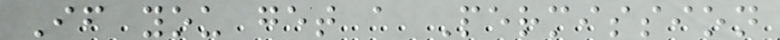If you get a Permission
